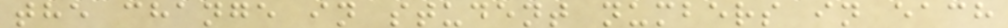the change in student numbers in each
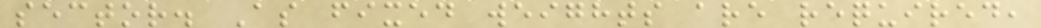sector. As fixed weights are required,
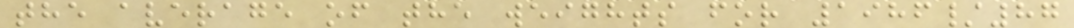the average of the weights for 1986/87
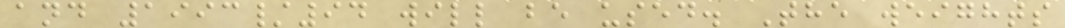and 1993/94 will be used. The weights
